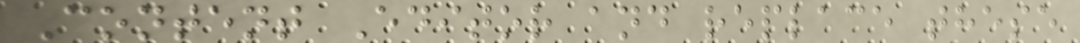Content Editor and replace these
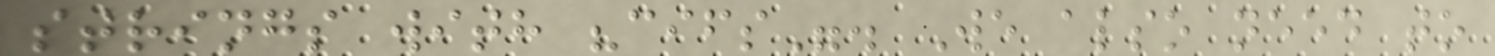strings with "cifs". We also need to
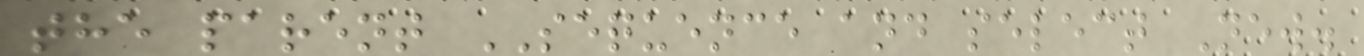the parent SEQUENCE and select New.
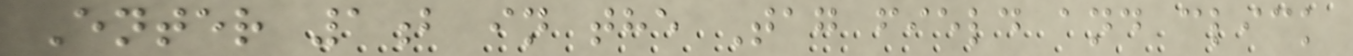Enter 1b in the Tag field and click
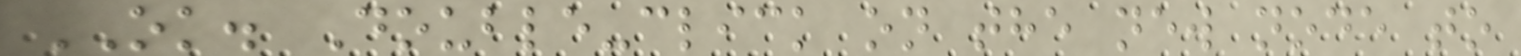OK. Double-click on the new node to
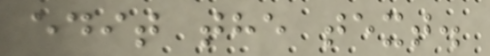edit the text.
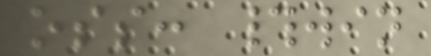oss: #win
